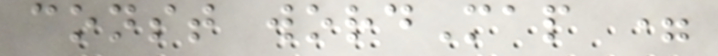const wordMap =
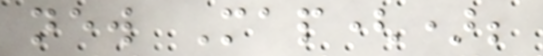new Map();
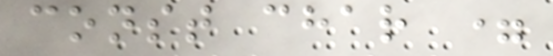const char =
